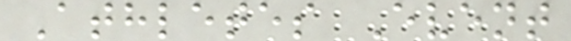Athletes Event
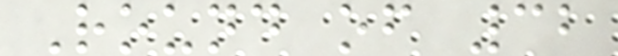Round of 32
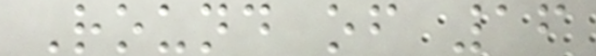Round of 16
